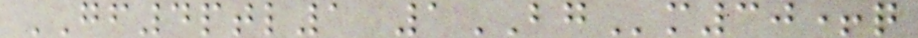GF4ptl1 1BGm30+q
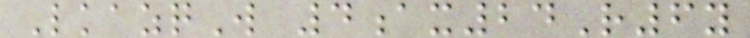LkazqW 4ax24R6y
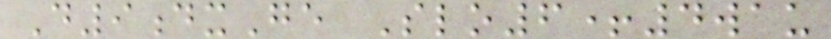D9dxGe Slo6+4wau
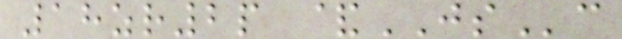18zr2p &JSc
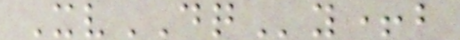XvDQy+b
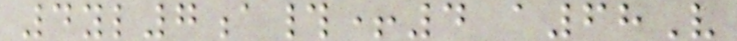4yl7a#+4 a68V
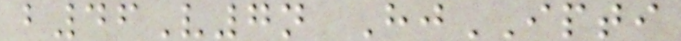b46V7n HjIPTI
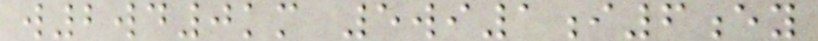w2wd0km 5wi1i6ey
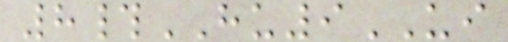8#HU9UI
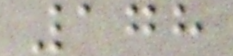178
